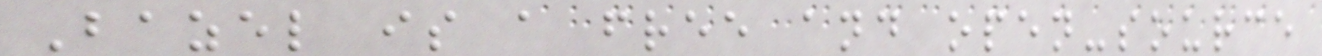Bazel is a free and open-source
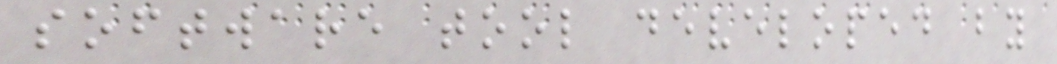software tool developed by
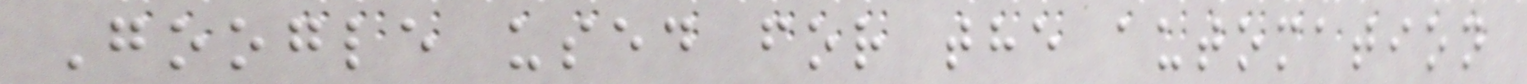Google used for the automation
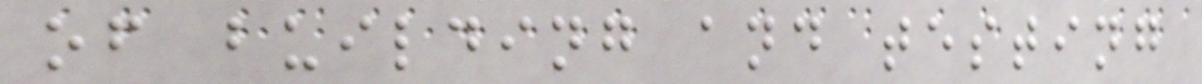of building and testing
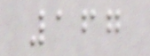167
